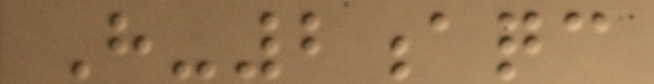H-2aqc
